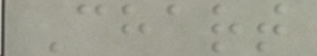Chart
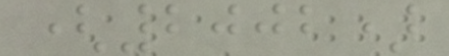(2002)
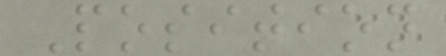Position
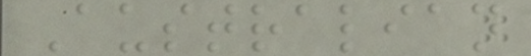Australian
